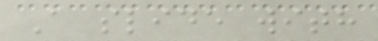A slide with
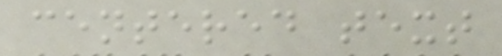centered text
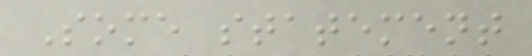Some statement
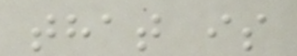that is
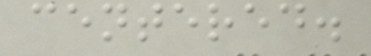centered.
